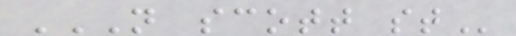N SCOTT ST
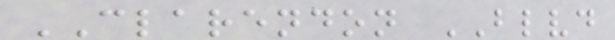CLARENDON BLVD
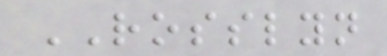ROSSLYN
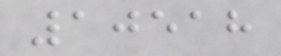10518
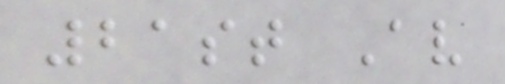21st Av
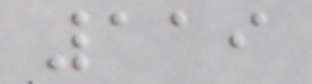119
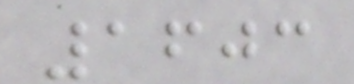1603
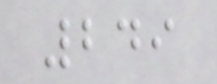249
